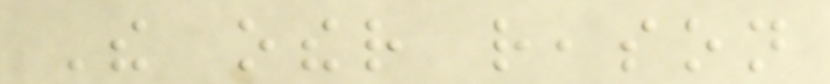The other reason
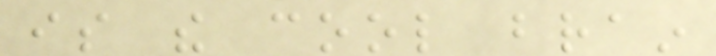is the cool brain
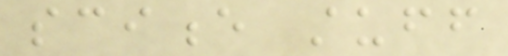science stuff
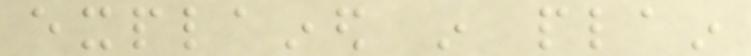explained in plain
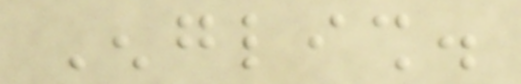English.
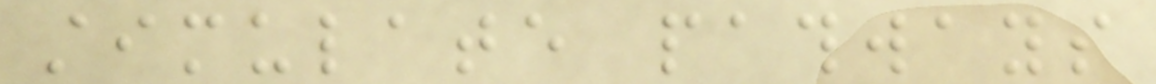stimulate pathways
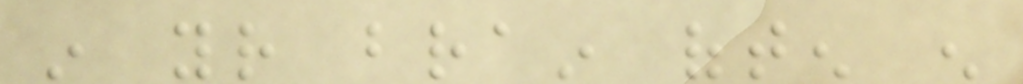in your brain often enough
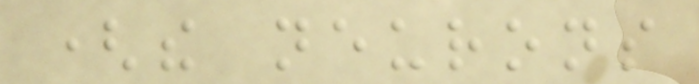(the neurons
